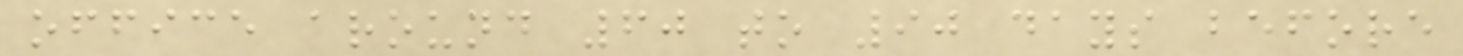office around 60 to 90 days before
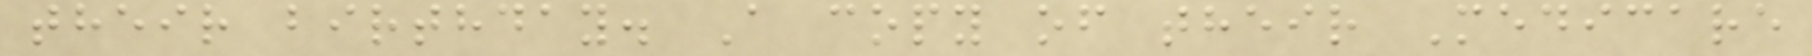their birthday. A copy of their Medicare
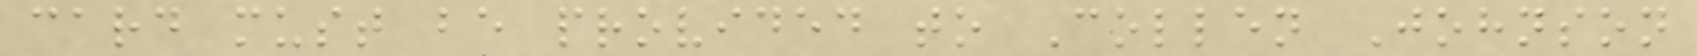card must be provided to Collen Johnson
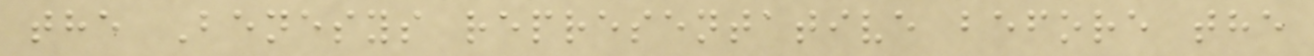the Benesys representative before the
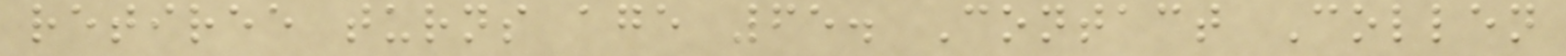retiree turns age 65. Contact Collen
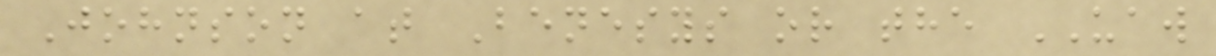Johnson at Benesys or the UAW
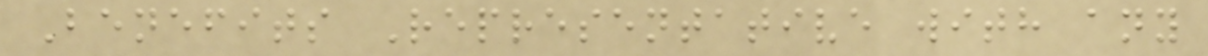Benefits Representative with any
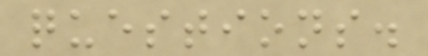questions.
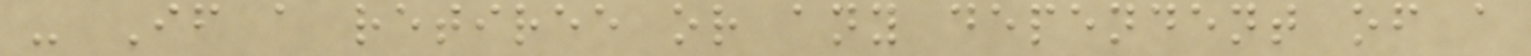- If a retiree or any dependent of a
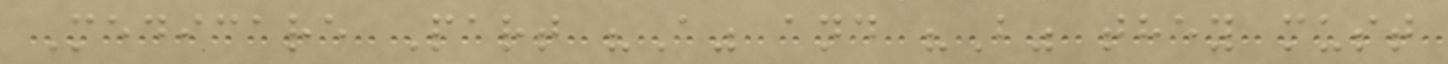Medicare Part "A" and "B" they must
